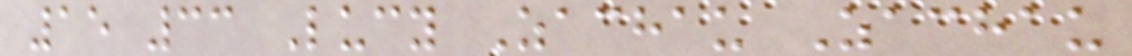15 33 Lucy Zachau Zachau
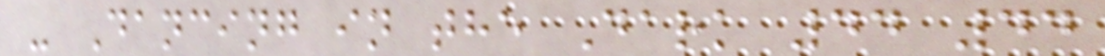- Dancing in the Dark 44 44
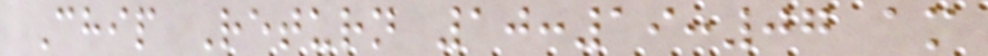Chip Return 10:19:07 am
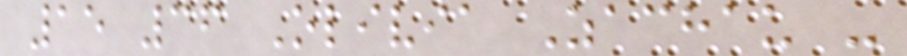15 36 Olivia Zachau -
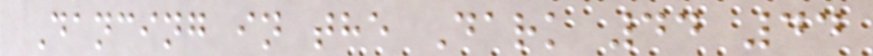Dancing in the Dark 44 44
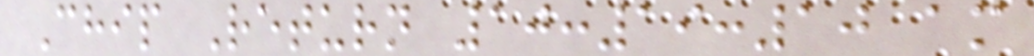Chip Return 10:19:10 am
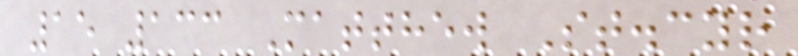15 133 Matthew St.cyr
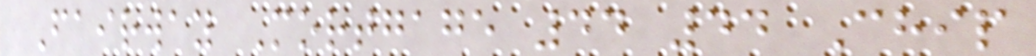Fairway Mortgage 44 44 Chip
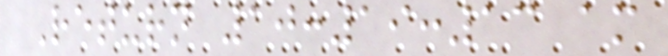Return 10:19:13 am
